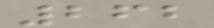262
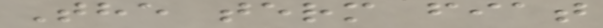The term fiat
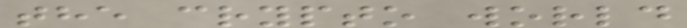the crypto world
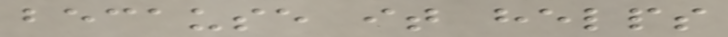because it helps
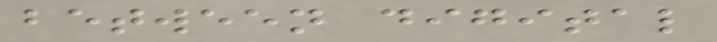between digital
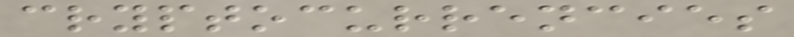cryptocurrencies
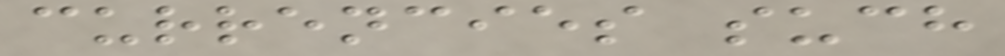currencies such
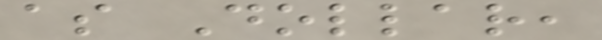as Dollar,
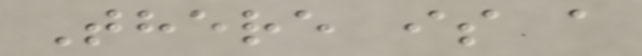There is a
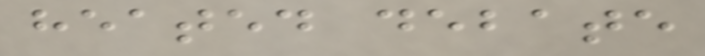heated debate
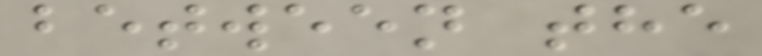between the
